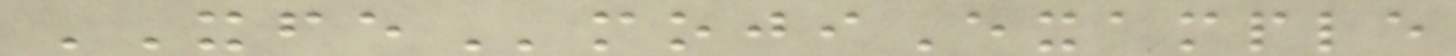XFEmojiExample
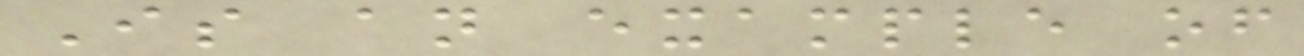Is an example of
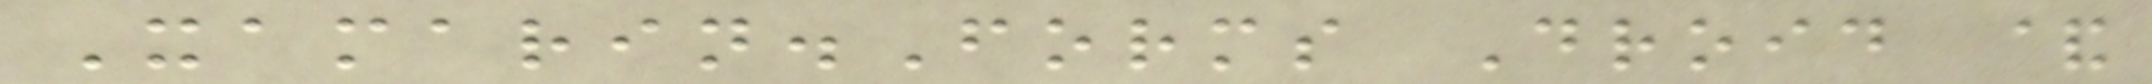Xamarin.Forms Droid &
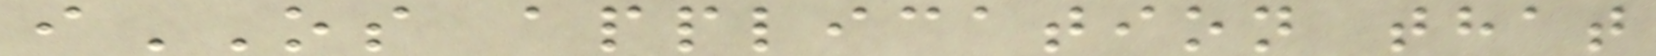iOS application that
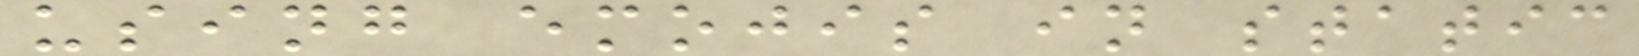using emojis in static
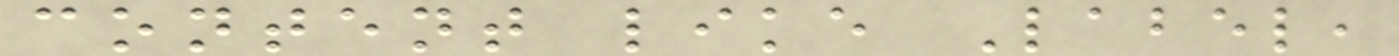content like Label,
